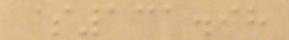$131.98
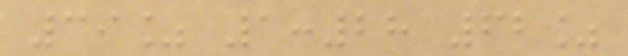39% 1:28 62%
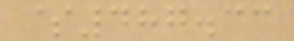$487.33
